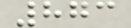873
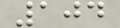104
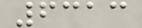6313
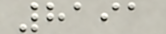8191
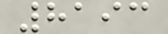8193
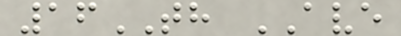16TH AVE
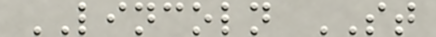LINCOLN ST
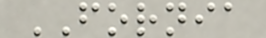FORNIA
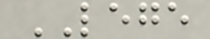LEGE
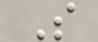S
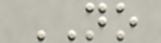NO
